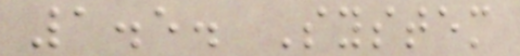1.5. System
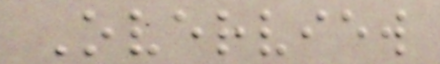Overview
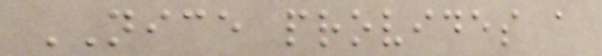NICE provides a
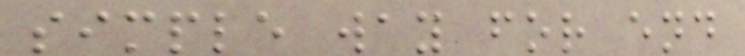simple way for end
